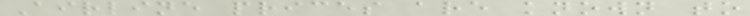Airline prices are known to
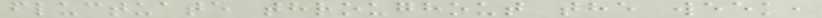fluctuate throughout the week,
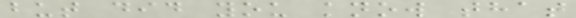but did you know that
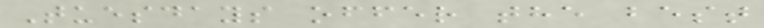Tuesdays offer the best
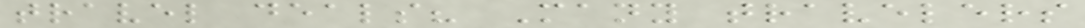travel deals? Many travelers
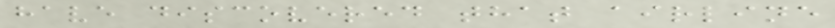have discovered that airline
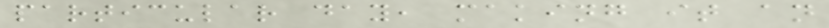particular day, making it an
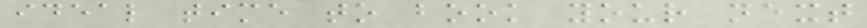ideal time to book your next
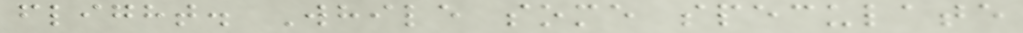flight. While some speculate
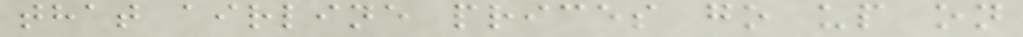that airline prices go up on
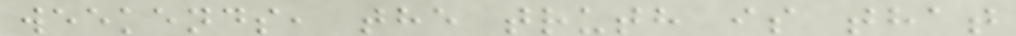weekends, the truth is that
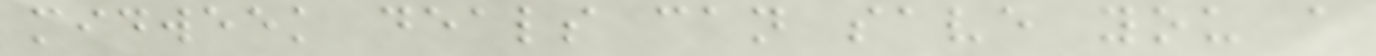midweek deals can save you a
